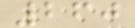260
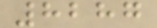8287
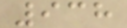938
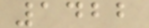1422
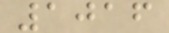1016
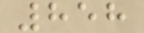858
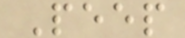Peep
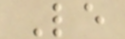Le
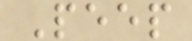Peep
